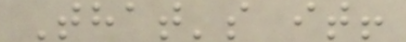That's it!
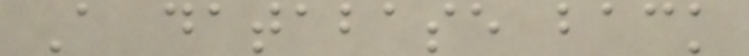A database back
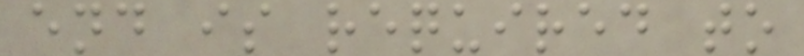end is required to
